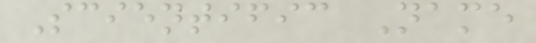Scientific Name
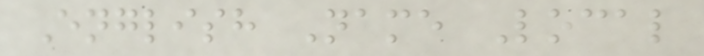English Name Local
